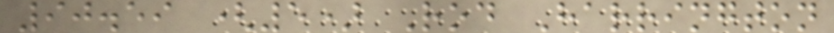90.59 (5) Rod Harrington
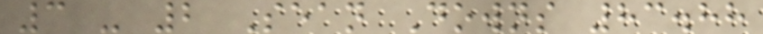3 - 2 Sean Downs 83.88
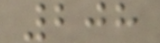208
